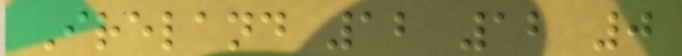Ireland 12 12 0
